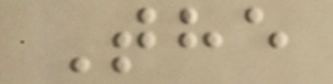The
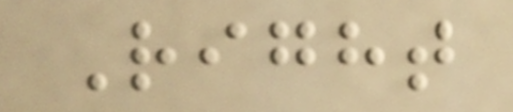Right
